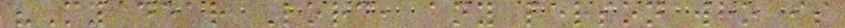"My dear Lord, any person who is
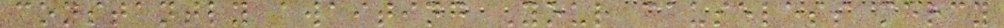constantly awaiting Your causeless mercy
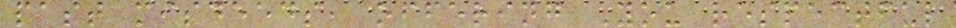past misdeeds, offering You respectful
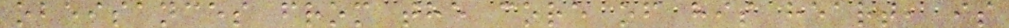obeisances from the core of his heart, is
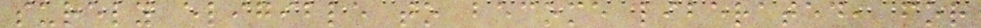surely eligible to become liberated, for
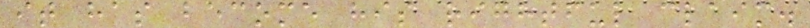it has become his rightful claim.
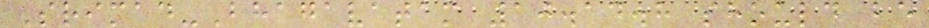Srimad-Bhagavatam 10.14.8 should be
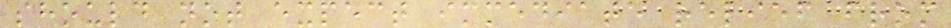should not expect immediate relief from
